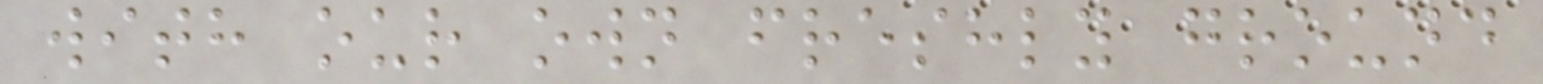with our own freshly ground
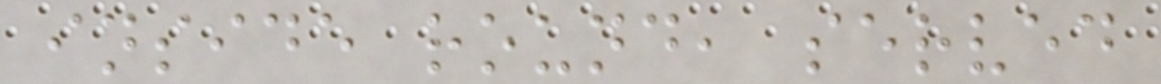inside round, served
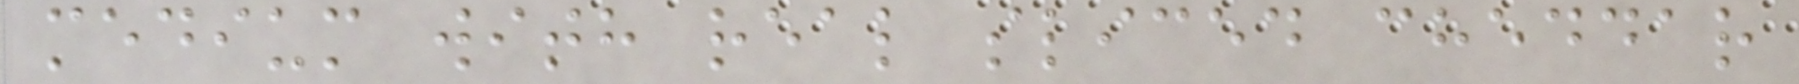medium with real sliced cheddar
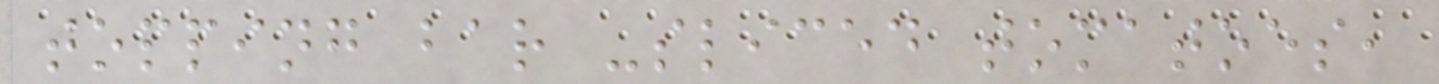topping bar -sliced tomatoes,
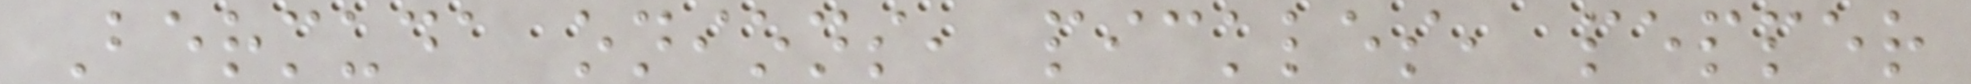Bermuda onions, pickles, pepper
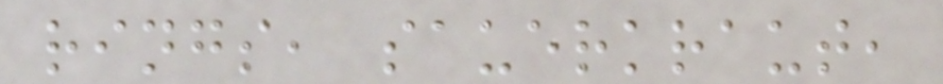rings, sauerkraut,
